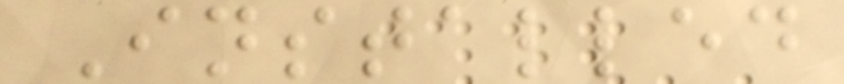Installed
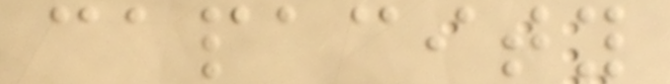capacity
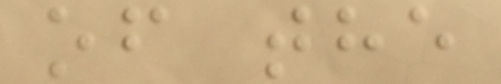of the
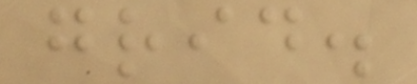grid.
